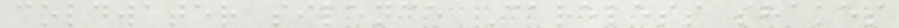coldwater silence Careless shakes
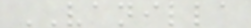VANILLA
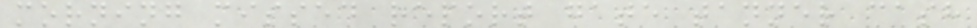morning missed report gate tanner cash
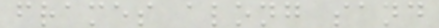frames along sand
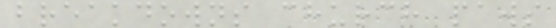breakdowns church paws
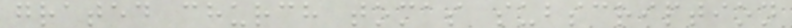grated church tomas subscription
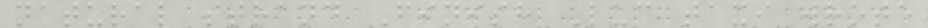natural strand Finish Luc taxi wrote
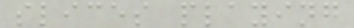slices playing
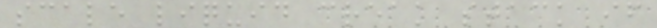scale liquid creak stack if
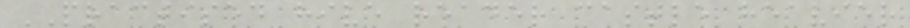PRACTISED hive reader castle heavier
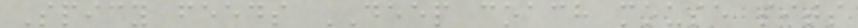Spicy feeds DEEP coach mouse sits
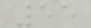55
